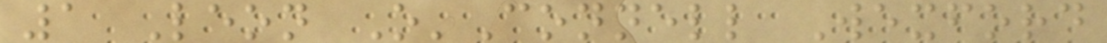1 Leon O'Connell Wexford
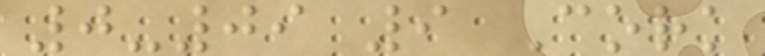0-09 9 Cork
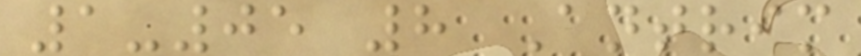1-05 8 Antrim
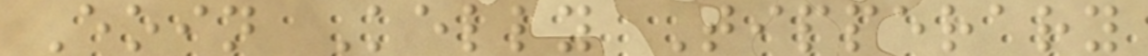Eoin Kelly Tipperary
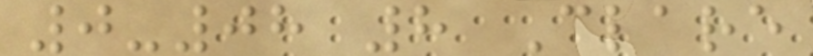0-08 8 Clare
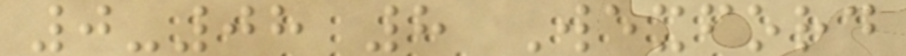0-08 8 Wexford
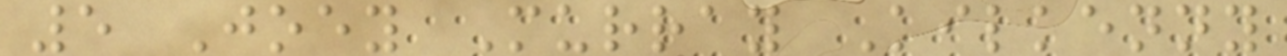5 Joey Murray Kilkenny
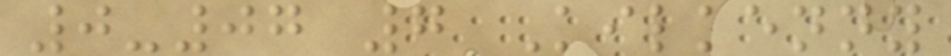0-07 7 Kilkenny
